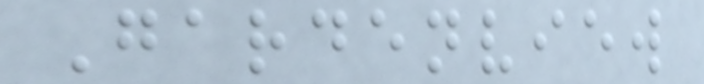Gardenview
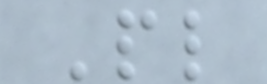Pl
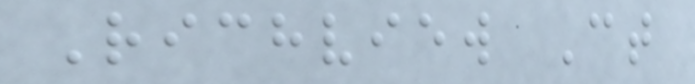Richview Ct
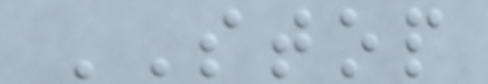STOP
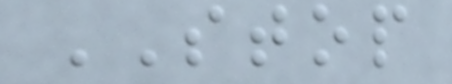STOP
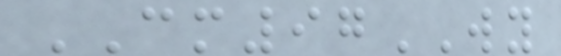CM97WY
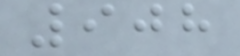908
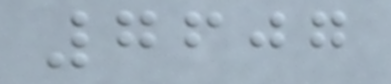7607
